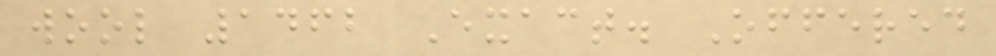wool 1462 Exact. Offered
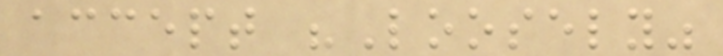accept "Loosely"
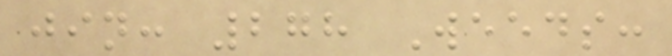jin: 278 Weeds:
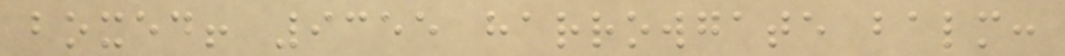boxed! 9355 harrowgate balm:
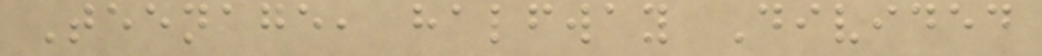Teenage, halfway Divided
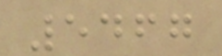5467
